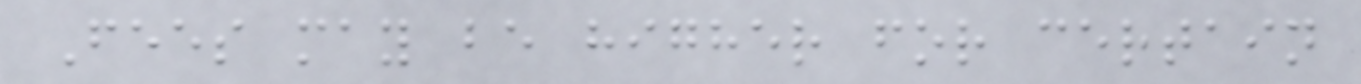Fees may be higher for certain
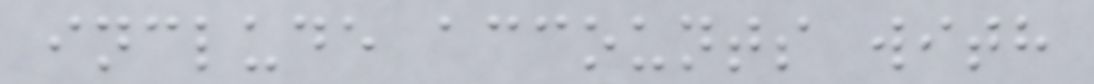include accounts with
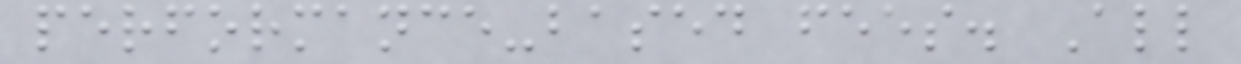performance-based fees. All
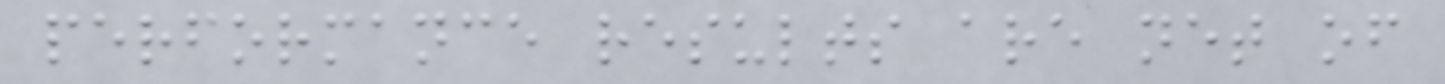performance results are net of
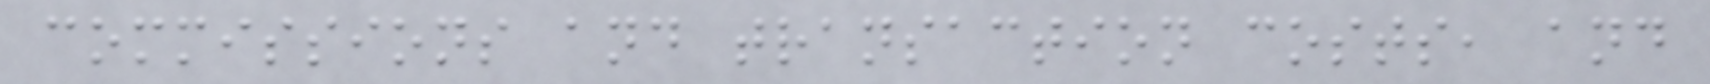commissions and transaction costs, and
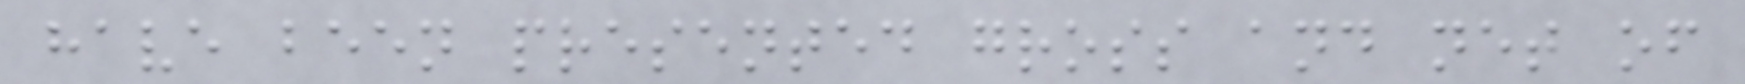have been presented gross and net of
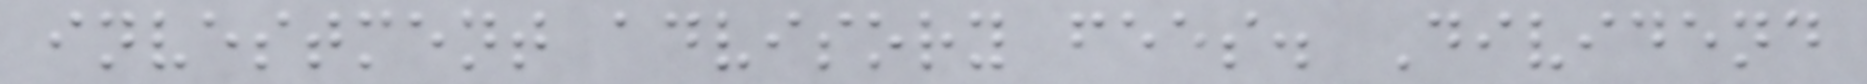investment advisory fees. Dividend
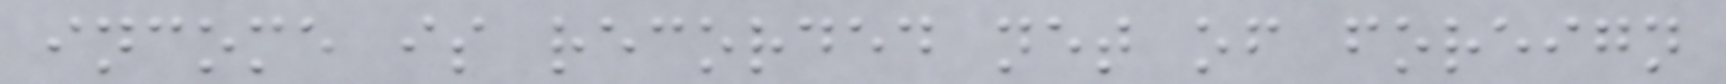income is recorded net of foreign
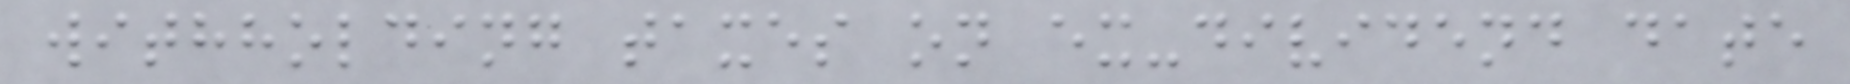withholding taxes on ex-dividend date
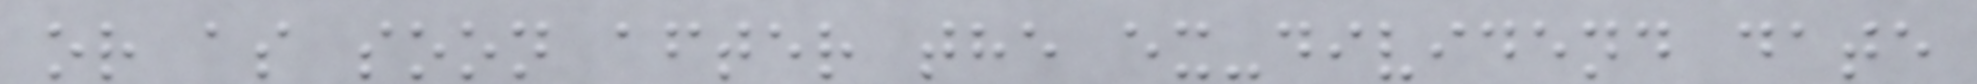or as soon after the ex-dividend date
